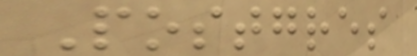Postgres
